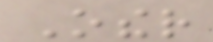Other
